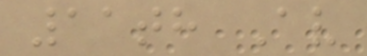11th Av
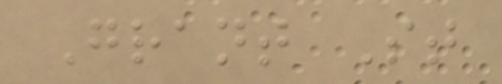Grant St
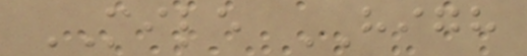MILE HIGH
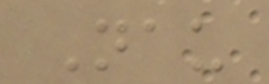Nau
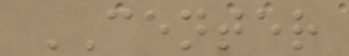CENTER
